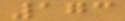173
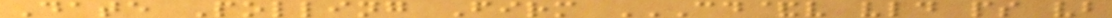Date Polling Firm CD&V VLD PS VB
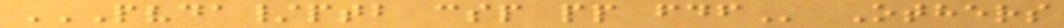PVDA/PTB CSP PP FDF Others
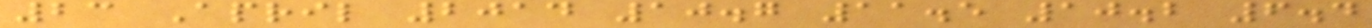23 April 2014 10.7 11.5 10.2 6.4
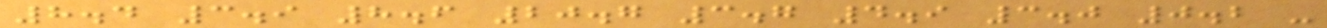8.4 3.9 8.6 20.7 3.7 4.9 3.0 0.2 -
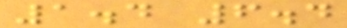1.4 6.4
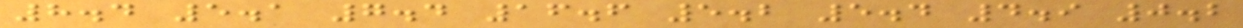8.4 5.1 7.4 16.6 5.2 5.4 4.9 0.2
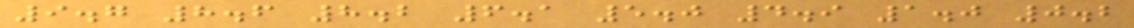9.7 8.6 8.2 6.1 5.0 4.9 1.0 0.2
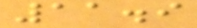11.9
